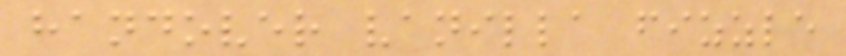handover vanilla fizzle
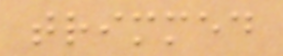trimmed
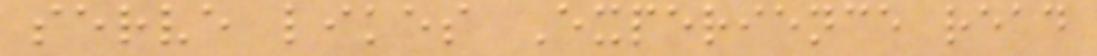serve likes Experience read
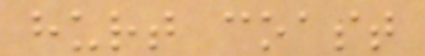hurt coast
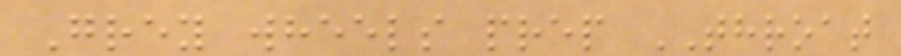Grey wheels prep THROAT
